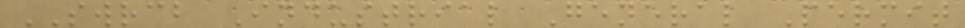SWRCB Industrial General Permit
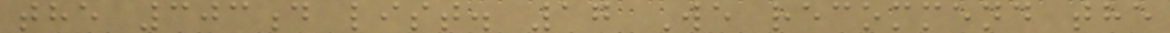the 303d list. 17 We recommend the
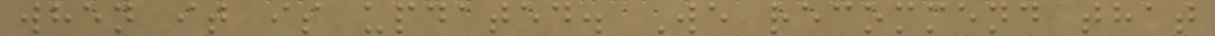when it is updated. We recommend that
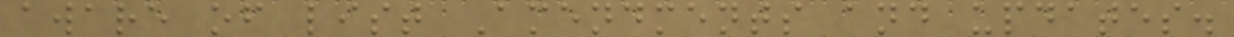aware of list Amendments and updates.
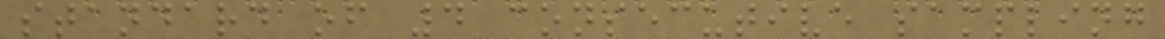standard of 4 consecutive sampling
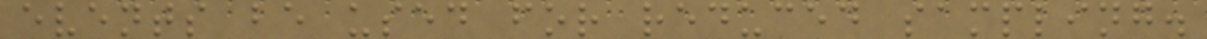events be used for reduced sampling.
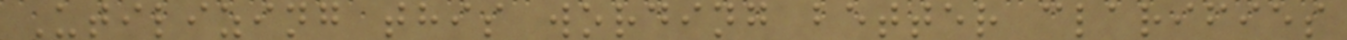Utilizing this wording better clarifies
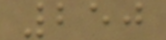250
